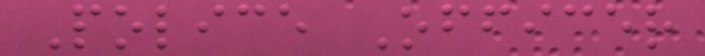Police Officer
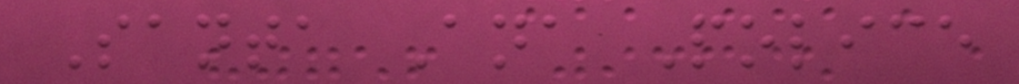Santa Ana Police
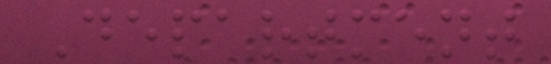Department
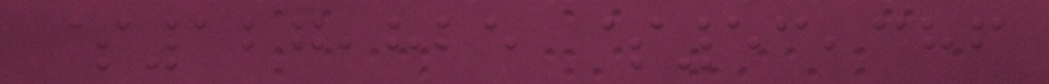$127,825 $53,386
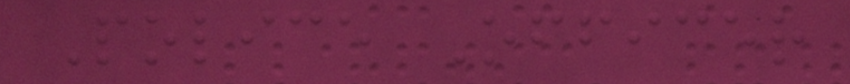Police Officer
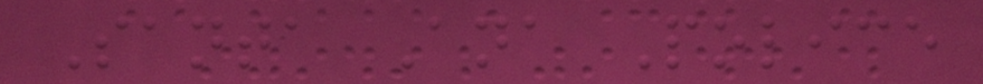Santa Ana Police
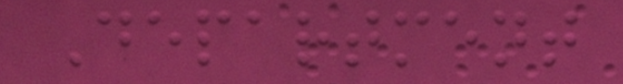Department
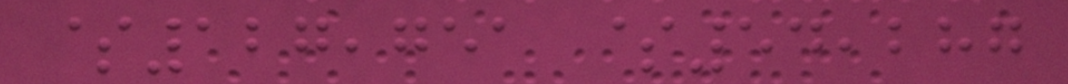$127,751 $54,287
